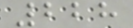228
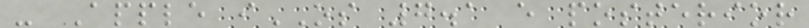- Apple iOS 7.1 e posterior
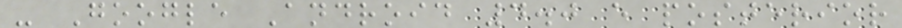- Google Android 4.0 e posterior
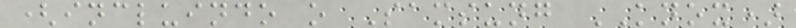(incluindo o Samsung KNOX)
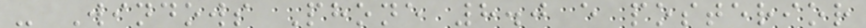- Windows Phone 8.0 e posterior
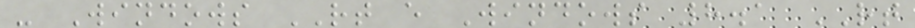- Windows RT e Windows 8.1 RT
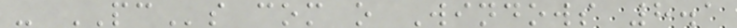- PCs com o Windows 8.1
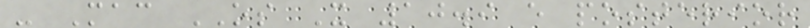- Mac OS X 10.9 e posterior
